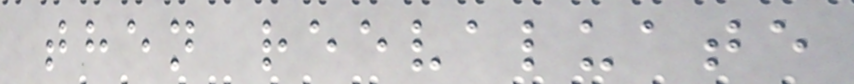then reevaluate
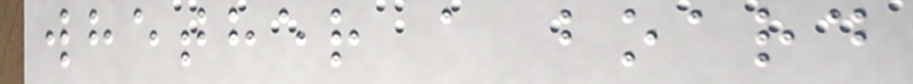whether a board
